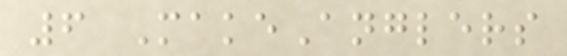6 MakeAnglers
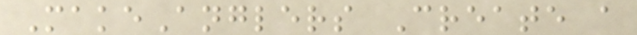MakeAnglers Create a
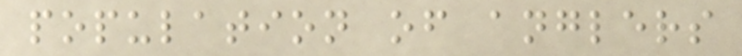population of anglers
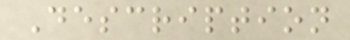Description
